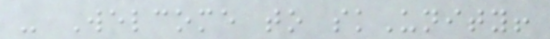- Welcome to skUnity!
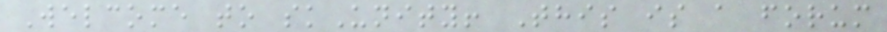Welcome to skUnity! This is a forum
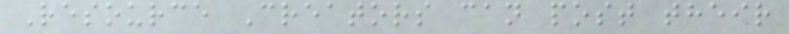Resource Creators can post their
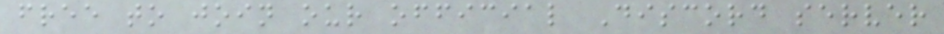free to join our official Discord server
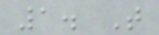1. T
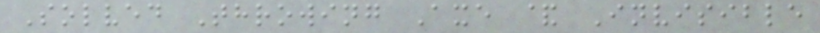Solved Throwing Axe & Invisible
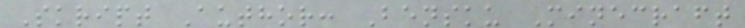Skript Author: Bensku Minecraft
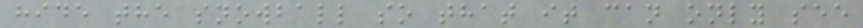hide the snowball so that it can only see
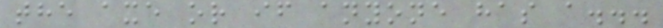the axe or if anyone has a...
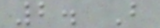2. B
